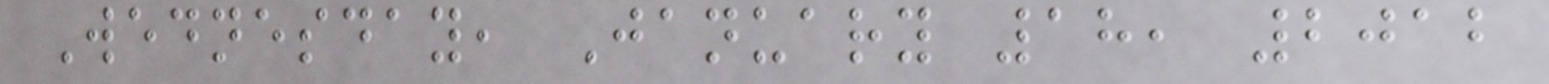Wednesday, January 18, 2012
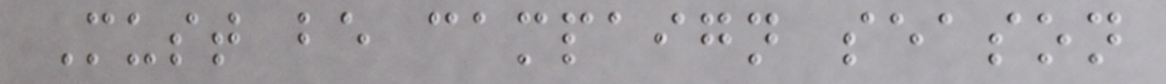Must be campaign season
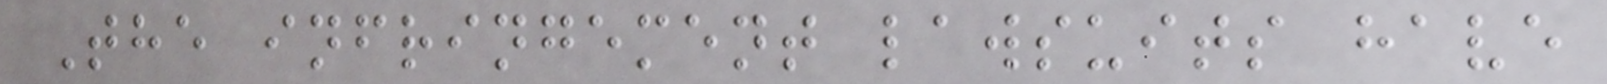The infringement lawsuits have
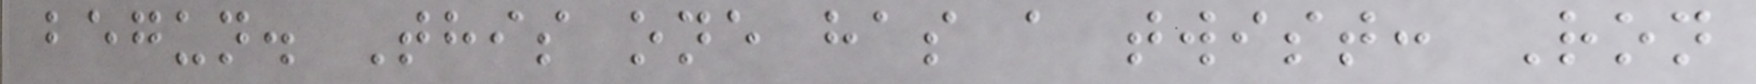begun. This one has a twist: Ron
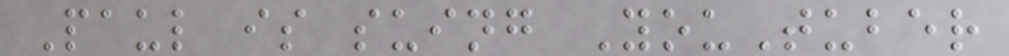Paul is suing YouTuber
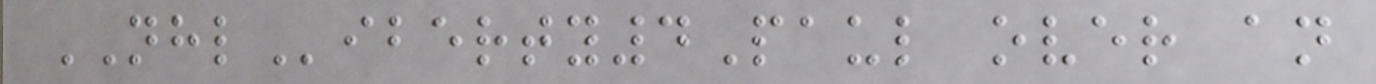NHLiberty4Paul over an
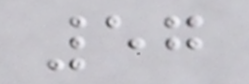57
